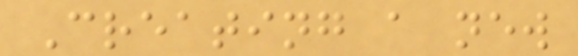Creating a new
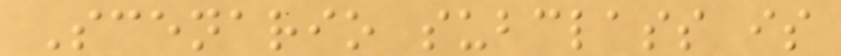Scenario subclass is
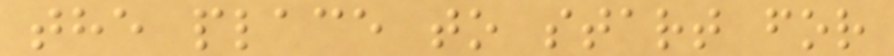the place to start for
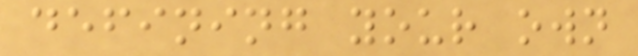defining your own
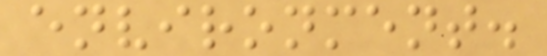environment.
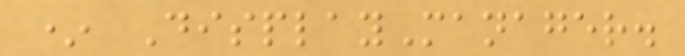* DisplayManager.
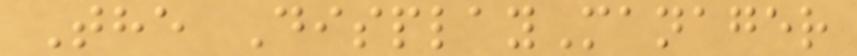The DisplayManager
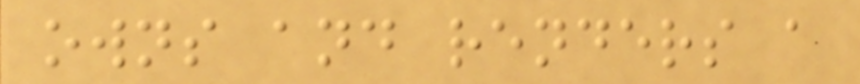owns and renders a
